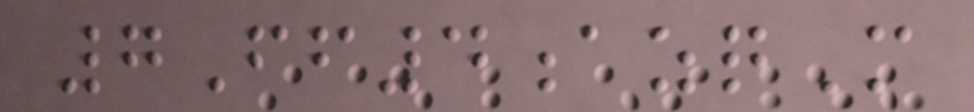7Ff4azqM
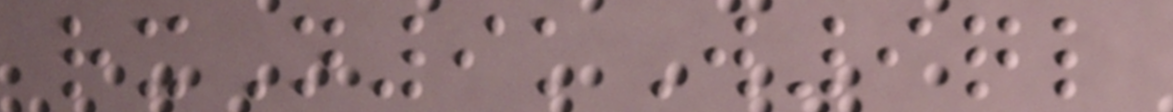rxN9kW9ql
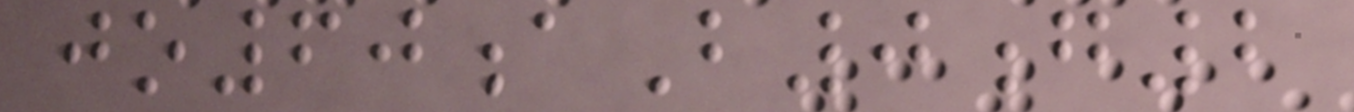jo60aB0g2
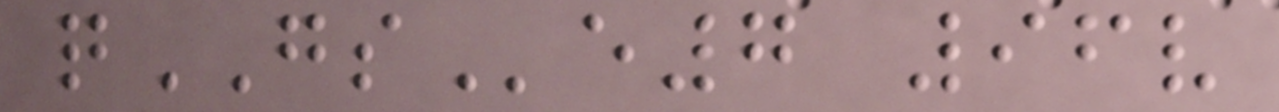qGSe7 96v
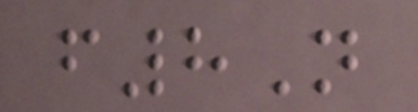f8N
